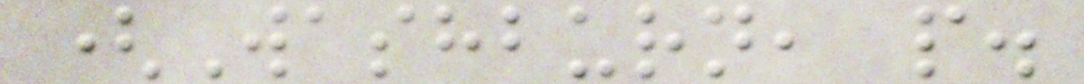(Washburn, p.
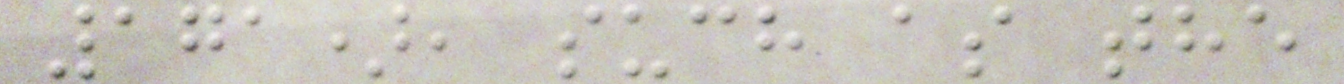171), such as the
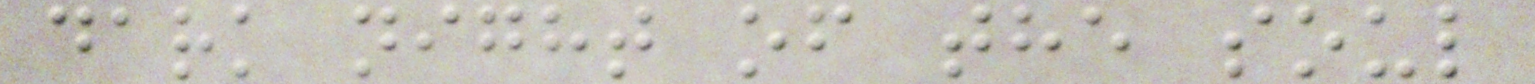dark night of the soul
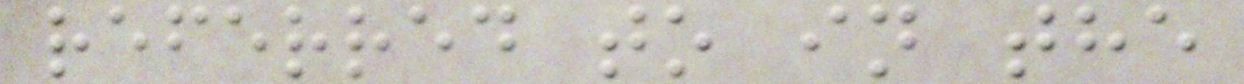referred to in the
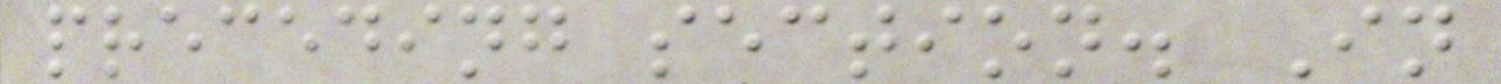preceding section. In
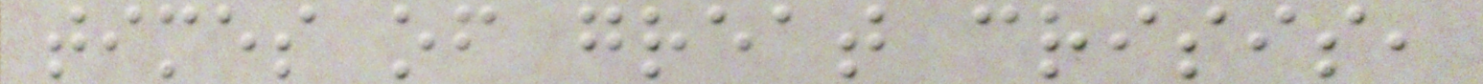times of great crisis,
